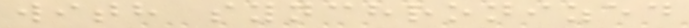with synchronized
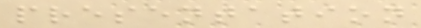presentation
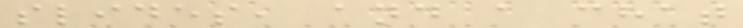slides, and a chat
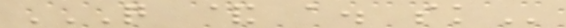Q & A. SK
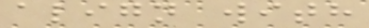align with
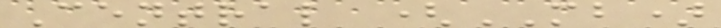Central (MB)
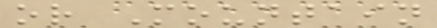or Mountain
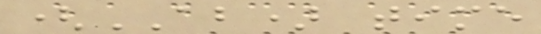(AB) time
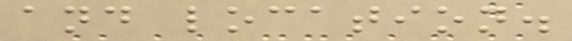and location.
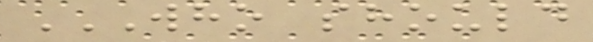WHO SHOULD
